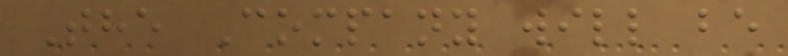The Company will be
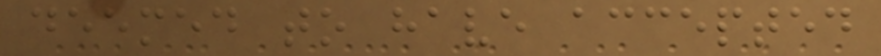deemed to have accepted
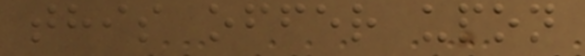this offer upon
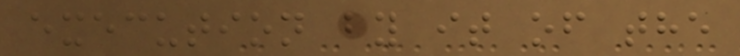execution by it of the
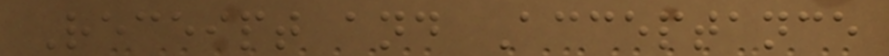Receipt and Acceptance
